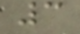3
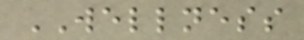WELLNESS
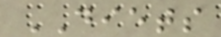DIETS
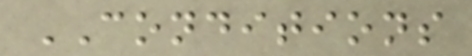CONDITIONS
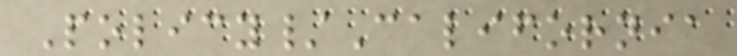Policy/California
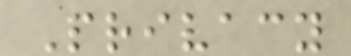Privacy
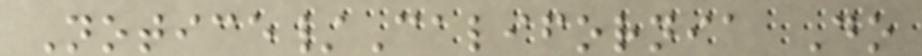Notice/California Do
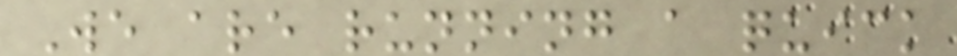We are running a quick
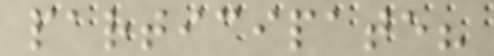participate?
